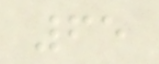65
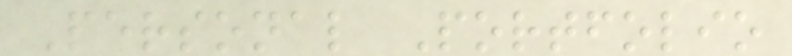Personal Portfolio
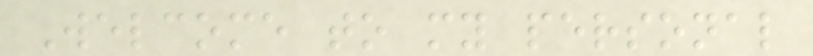Welcome to my personal
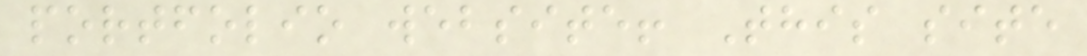portfolio website! This site
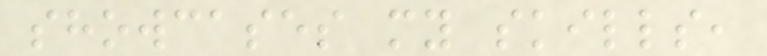showcases my skills,
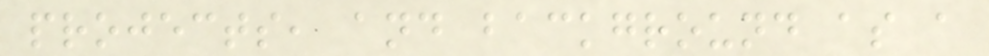projects, and background as a
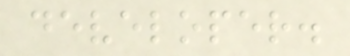developer.
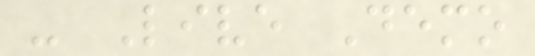- Live Demo
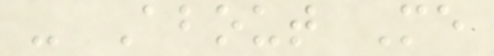- About Me
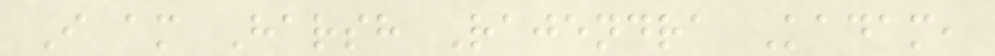I am Harsh Rajendra Kadam,
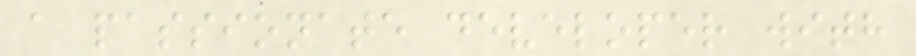a passionate developer with
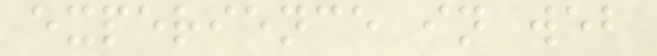experience in web
